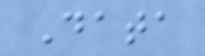Data
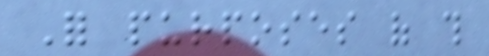For purposes of this
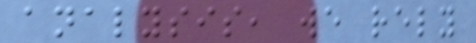analysis, we rely
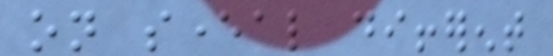on several different
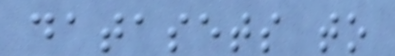datasets to
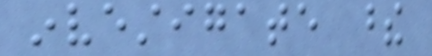investigate these
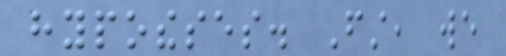hypotheses. First, we
